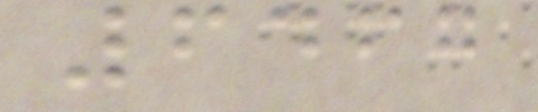6467
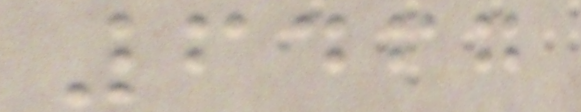6467
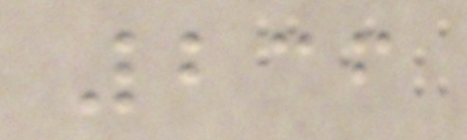236
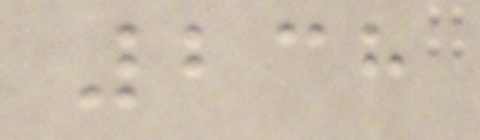238
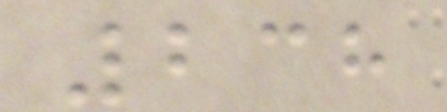238
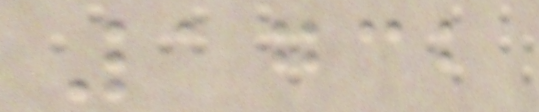1732
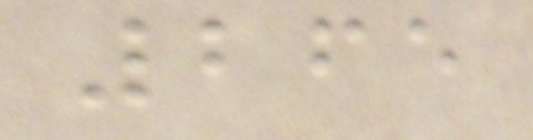265
